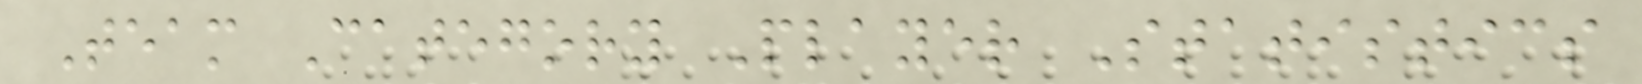Team Category Player Statistics
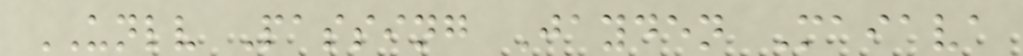UNLV Passing Jayden Maiava
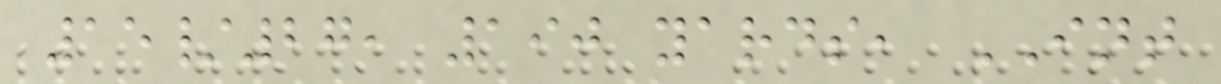15/27, 190 yards, INT
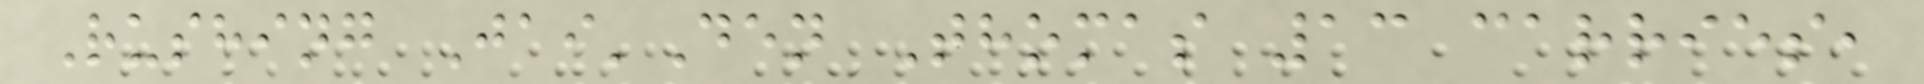Rushing Jai'Den Thomas 13 carries,
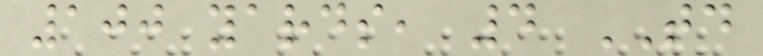100 yards, 4 TD
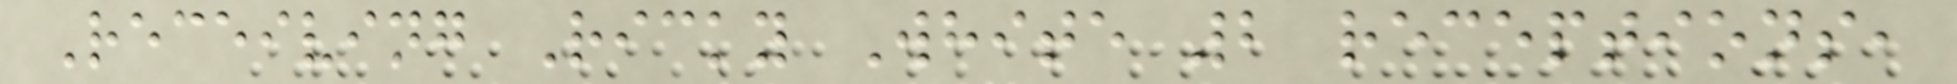Receiving Ricky White 2 receptions,
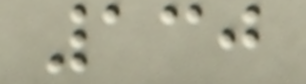130
